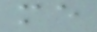me
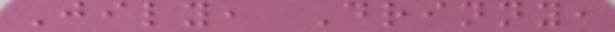Jily, Drinny,
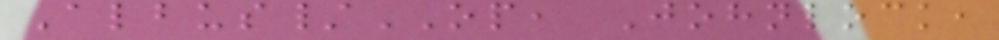Albus/OP, Johnlock,
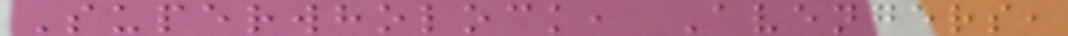Superwholock, Avengers,
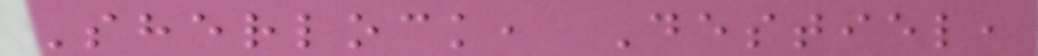Sherlock, Destiel,
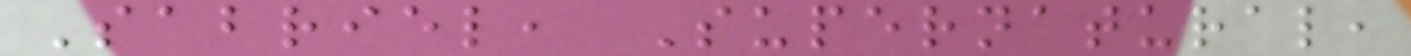Sabriel, Supernatural,
